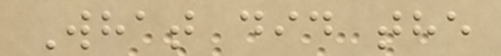What did the
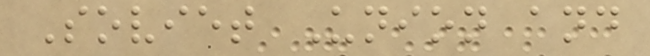Soviet Union and
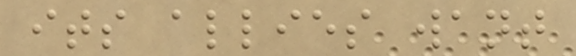its allies want
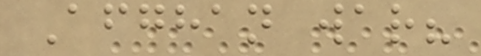Afghan war?
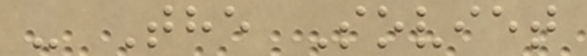- The Soviet
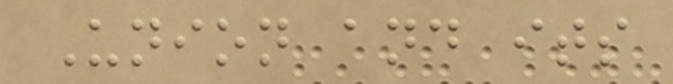Union and its
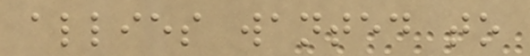allies wanted to
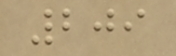209
